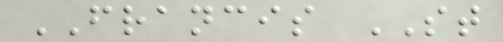FRANCIS ST
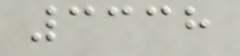3338
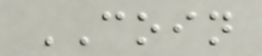COIN
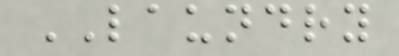LAUNDRY
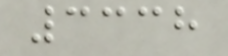3338
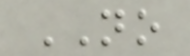NO
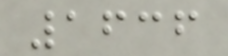1636
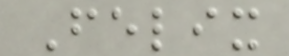Felix
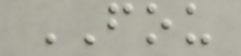FOU
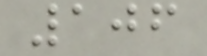106
